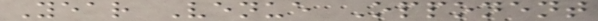Year Venue Opponent
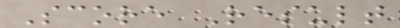Score Result
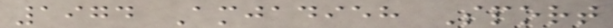1974 Amjadieh Sport
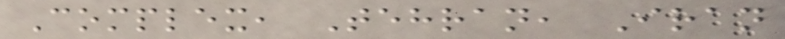Complex, Tehran, Iran
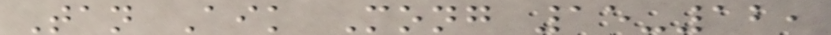Tan Aik Mong 15-12,
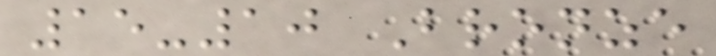15-10 Bronze
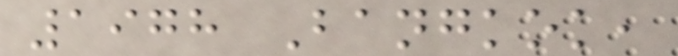1978 Bangkok,
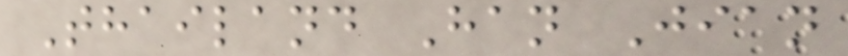Thailand Han Jian
